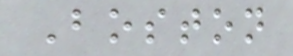Boston
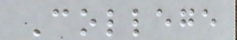College
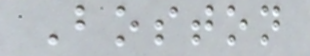Boston
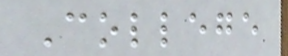College
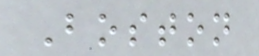Boston
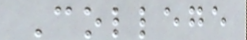College
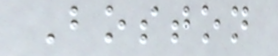Boston
